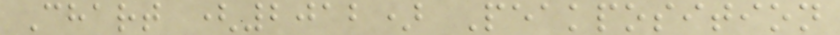Chart (2012) Peakposition
